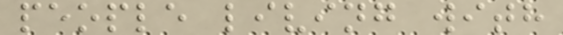people living with
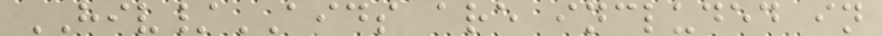HIV/AIDS are included in
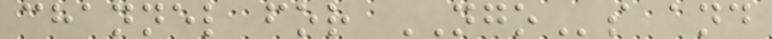channel for NGOs and
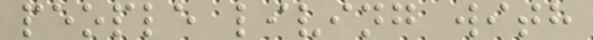people living with
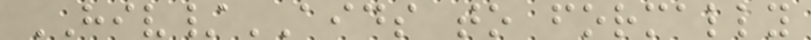HIV/AIDS to formally
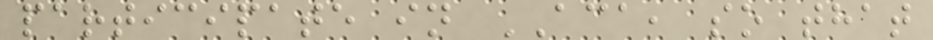participate in ACA, so that
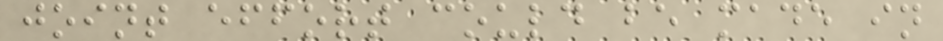joint effort could be made in
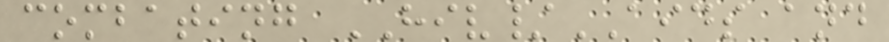combating HIV/AIDS and
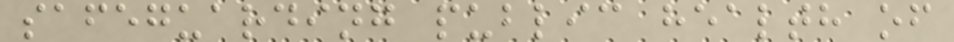safeguarding public health of
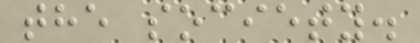the society.
